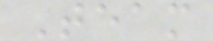Team
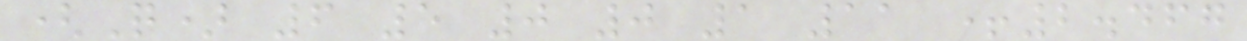(Q) 6 5 0 0 1 11 +2.467
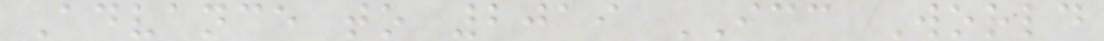Advance to 2019 ICC World
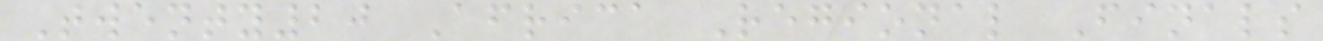Twenty20 Africa Regional Finals
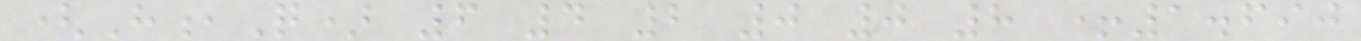(H,Q) 6 4 2 0 0 8 +1.690
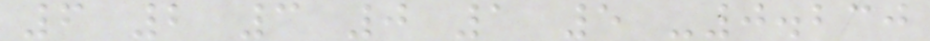6 2 3 0 1 5 -0.230
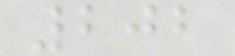202
